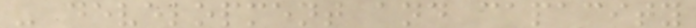- development and capacity
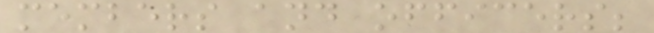members and officers;
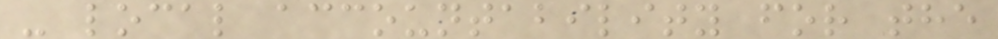- local accountability for the
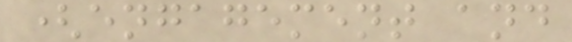(engagement and
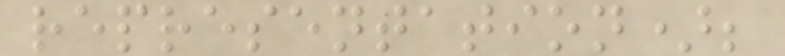representation);
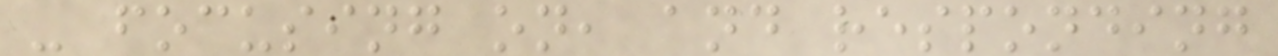- focusing on, and responding
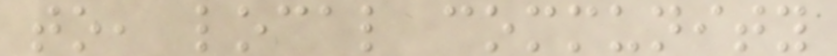to, local community
